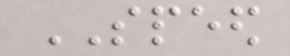SPEED
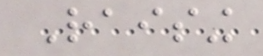Raising
